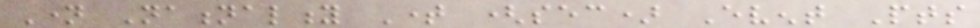Name Nationality Time (sec) Event Pts
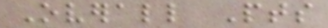Overall Pts
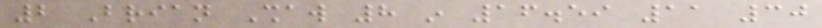2 Brian Shaw 8 in 16.59 11 30
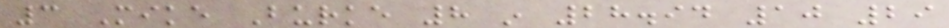3 Mike Burke 8 in 28.94 10 29
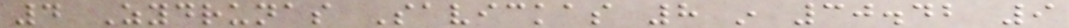4 Zydrunas Savickas 8 in 30.42 9
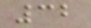32
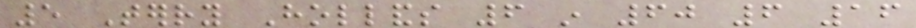5 Terry Hollands 6 in 60 6 16
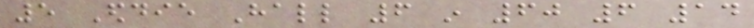5 Eddie Hall 6 in 60 6 14
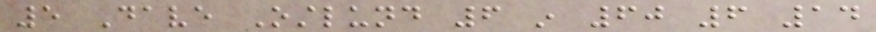5 Dave Ostlund 6 in 60 6 14
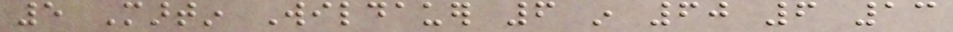5 Martin Wildauer 6 in 60 6 13
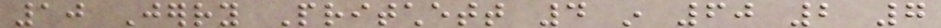10 Jerry Pritchett 4 in 60 2 7
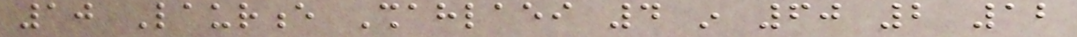10 Laurence Shahlaei 4 in 60 2 12
